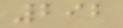292
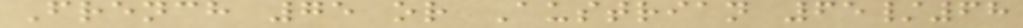French 75 or Austrian 65/68
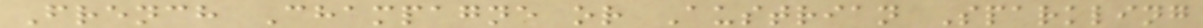French Champagne or Austrian Sparkling
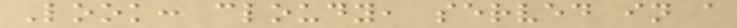Look: cloudy, served in a
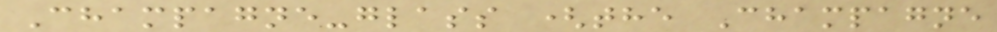Champagne-glass (the Champagne
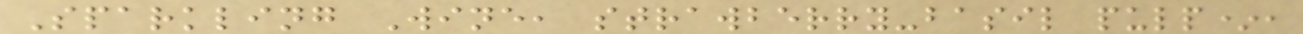Sparkling Wine, strawberry-basil pulp*,
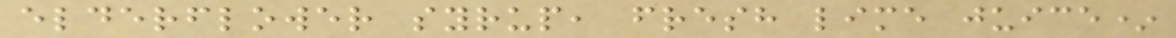elderflower syrup, fresh lime juice*
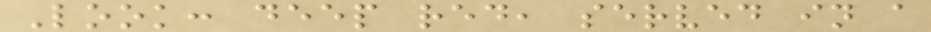Look: deep red, served in a
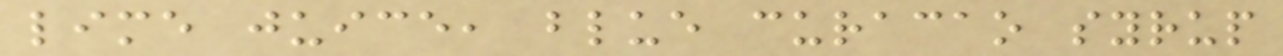lime juice, blue curacao syrup
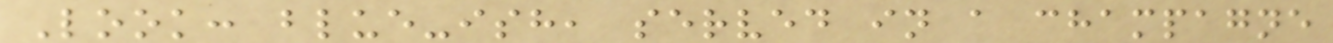Look: blue-ish, served in a champagne
